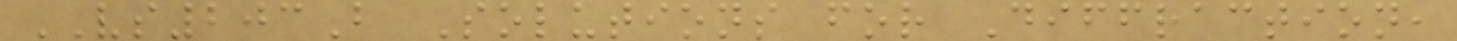VS203B Solutions for Diffraction,
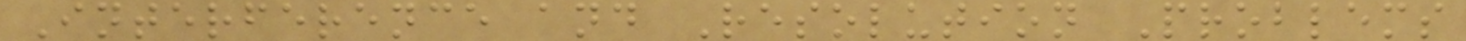Interference and Resolution Problems
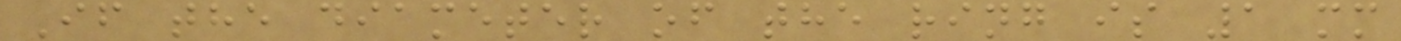If the diameter of the ring is 1 mm
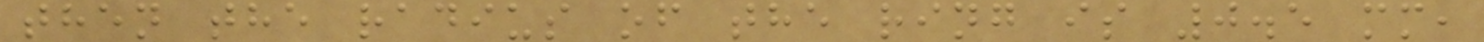then the radius of the ring is 0.5 mm,
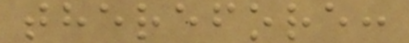therefore:
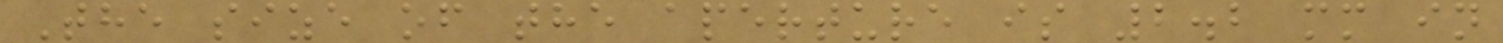The size of the aperture is 2.2 mm in
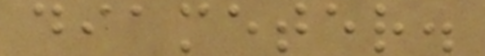diameter.
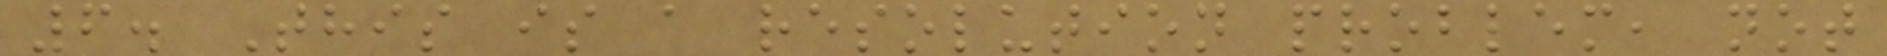6. This is a resolution problem, not
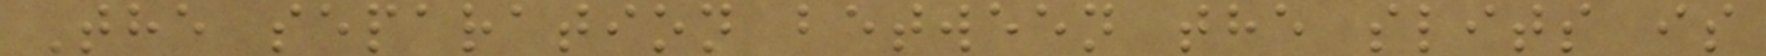The separation between the slits is
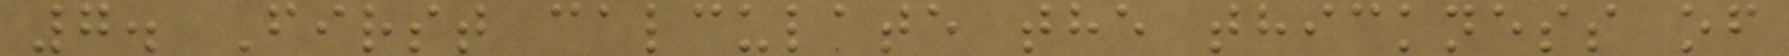7. First calculate the thickness of
